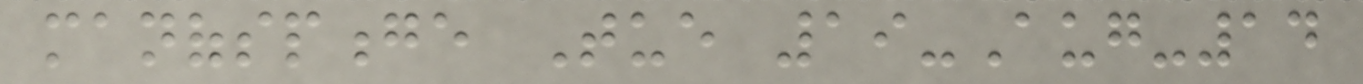manofsponge Tue 19-Aug-14
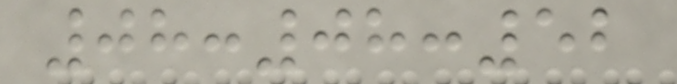08:08:52
